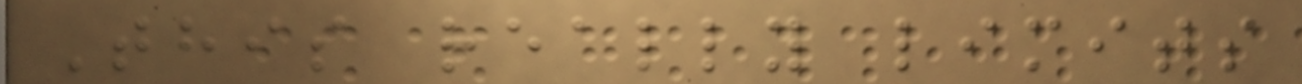This really limits
